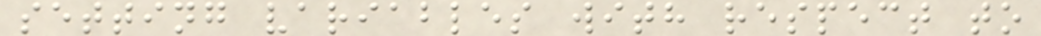setting variables with respect to
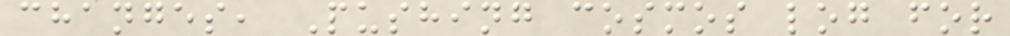changes, Pushing cosmos log for
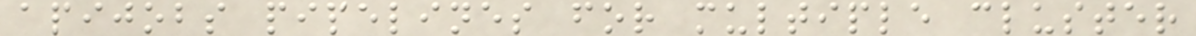apijobs pipelines for multiple cluster
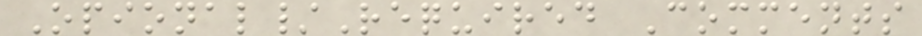Opional/Required Comments
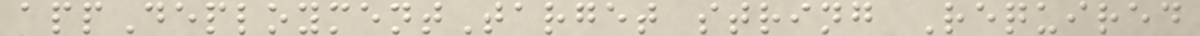appDeploymentTarget string Required
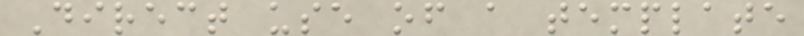Direct use of a template
